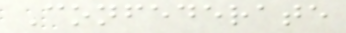Confederate
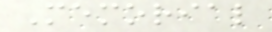Memorial
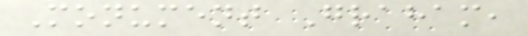Monument Graham,
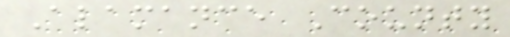Alamance County
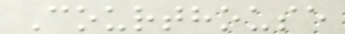Courthouse
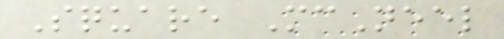Square McNeel
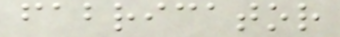fabricator
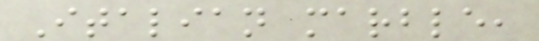Italian marble,
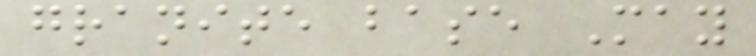granite base May
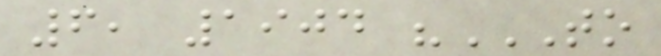6, 1904 "TO
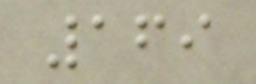169
